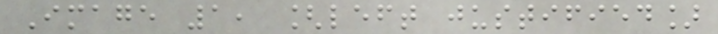Image 1, [left justified]
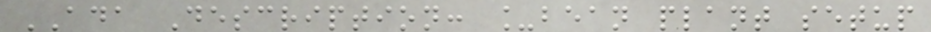ADA Description: _bean plant setup
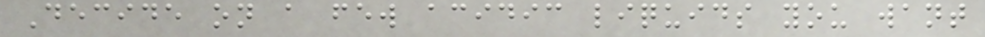Decide on a few acidic liquids you want
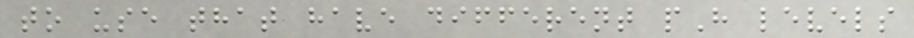to use that have different pH levels
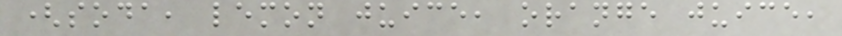(soda, lemon juice, orange juice,
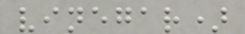vinegar)
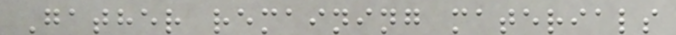Gather remaining materials
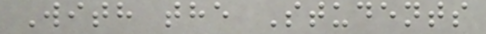With the Students
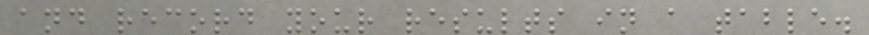and record your results in a table.
